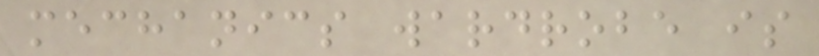mechanics wardrobe is
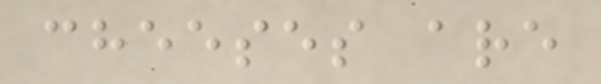cheeses are
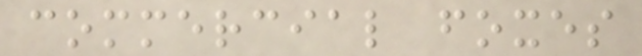commercial foxes
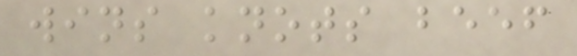wins knots beef
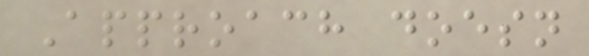Approach doesn
